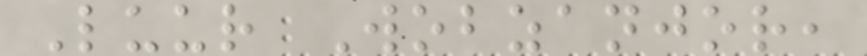Luur Wobzanjor,
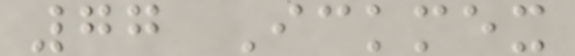77 Ickmex
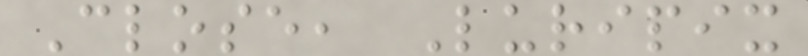Close, Luripix
